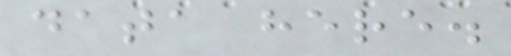data here.
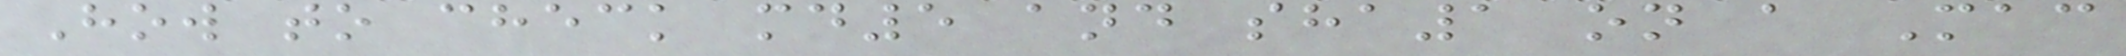How to check md5 and sha1 on a Mac
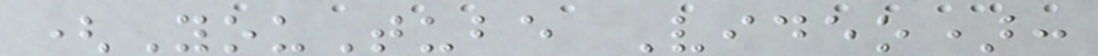(YouTube Video):
